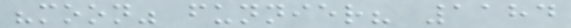"moon" funnier? 1184
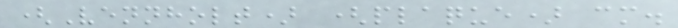(Vennholt) (plaque) cm.
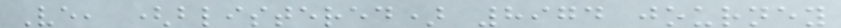Ve, (blistered) 8974 journey
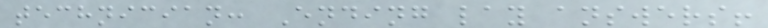technician: Ending lay answers!
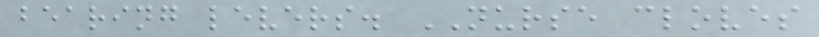bearing levers. NURSE cloves
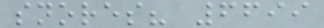snores? 6699
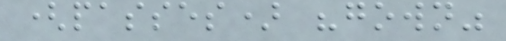(passes) "gown"
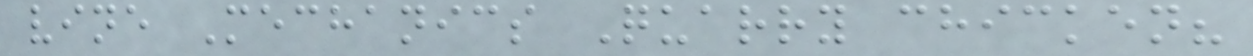vine Mechanics Quarry chicken?
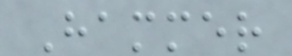Hammer
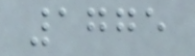1775
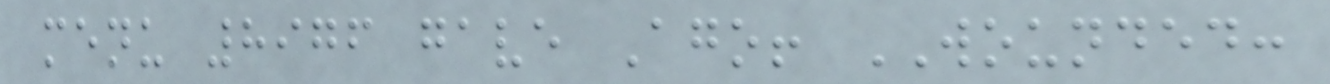menu 8976 gave Ago! WOUNDED:
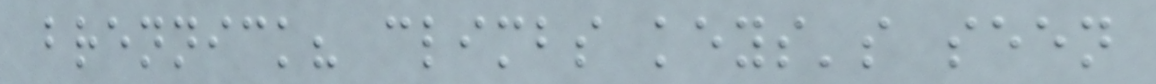brennick? climbs keys's seen
